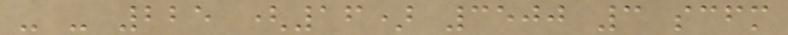- - 225 (16) 3500 3 scfm
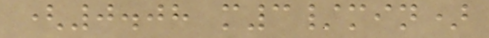(0.08 m3/min)
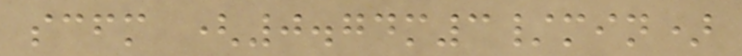scfm (0.74m3/min)
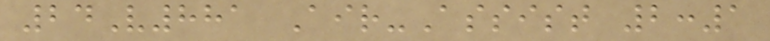24V881 Air-Assist 2:1
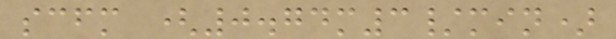scfm (0.74m3/min)
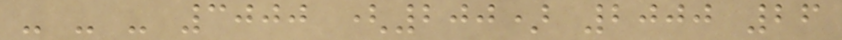- - - 3000 (200) 2000 26
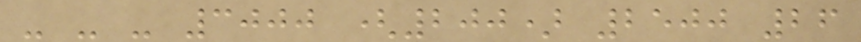- - - 3000 (200) 2500 26
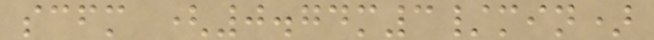scfm (0.74m3/min)
